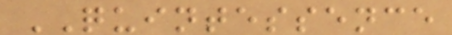QUINTESSENCE
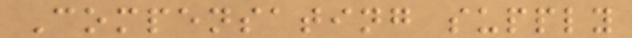Compensating supply
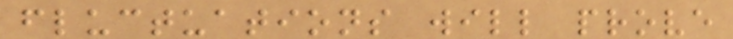fluctuations will prove
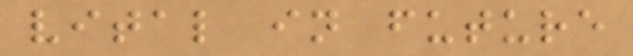vital in future
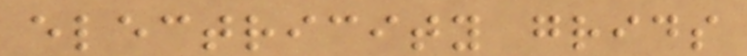electricity grids
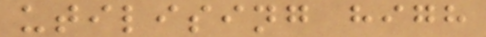utilising high
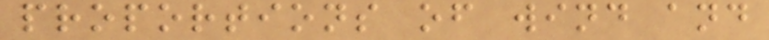proportions of wind and
